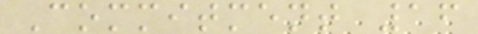Commitment 16
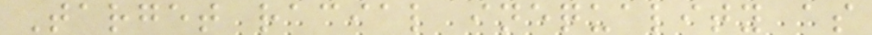Target racial inequality as
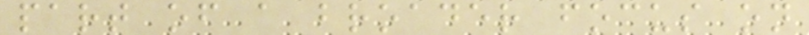part of a broader focus on
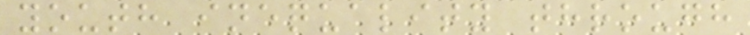youth inequality through
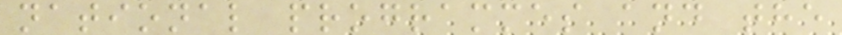national programmes and the
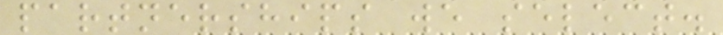partnerships we select.
